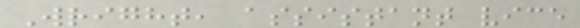Wright, assistant vice
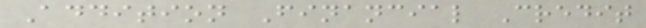Addition Financial Credit
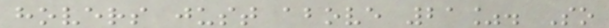hovers just above 21%. So
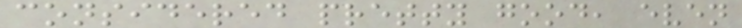considered pretty good, even
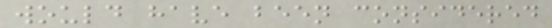would have been considered
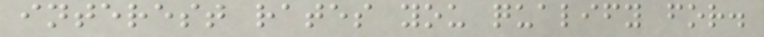interest rates you qualify for.
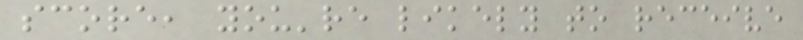score, you're likely to receive
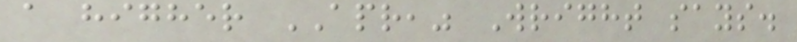a higher APR," Wright says.
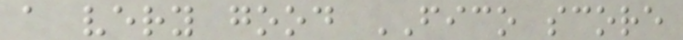a very good FICO score
